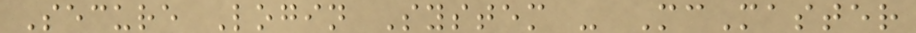Secure Login System - McMaster
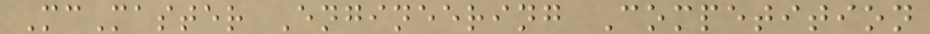McMaster Engineering Competition
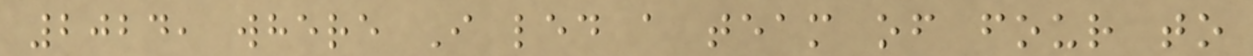2024, where I led a team of four to
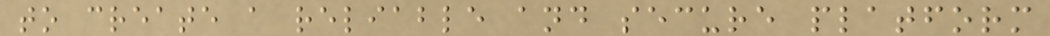to create a reliable and secure platform
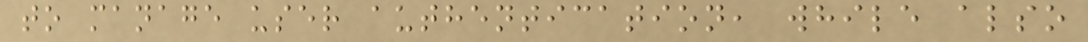to manage user authentication, while also
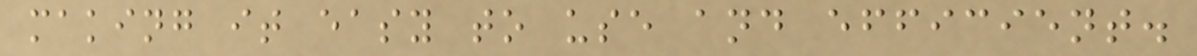making it easy to use and efficient.
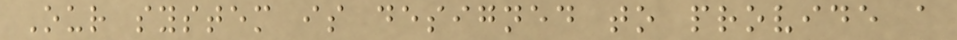Our system is designed to provide a
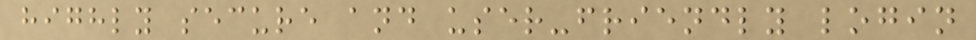highly secure and user-friendly login
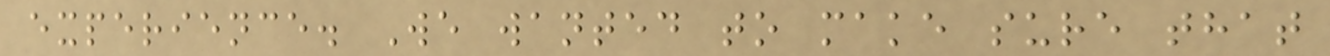experience. We wanted to make sure that
